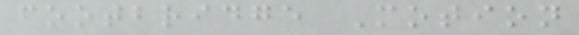footbridge Motion
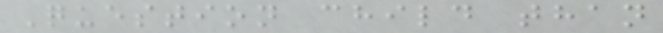Question child than
